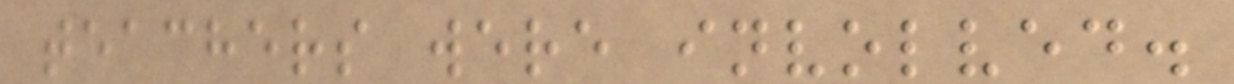teachers were involved.
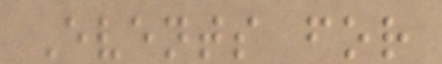Events for
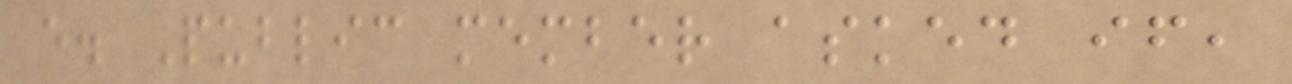e. Public member asked if,
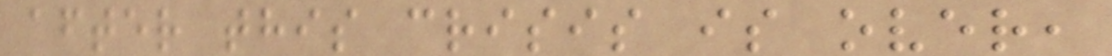after this crisis is over,
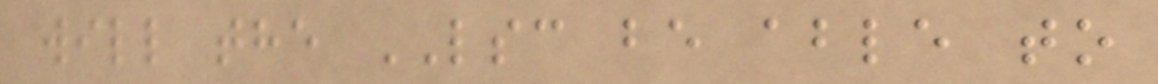will the LSC be able to
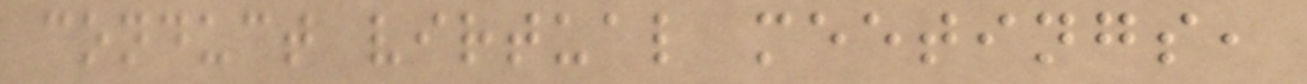conduct virtual meetings,
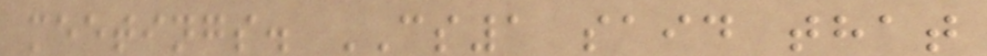meetings. CS1 said that
